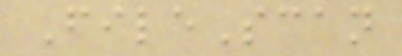FileScan
